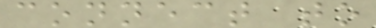connect to
